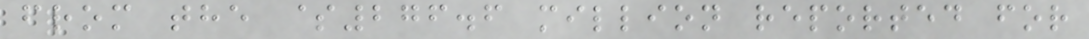from the $276.6 million reported for
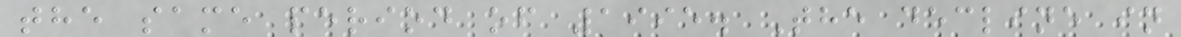the same period of 1995. The decline in
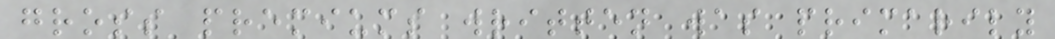gross premiums written was primarily
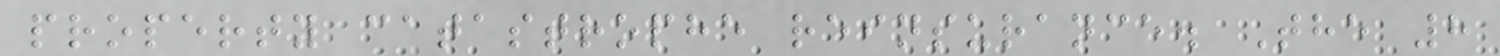property catastrophe reinsurance. The 8
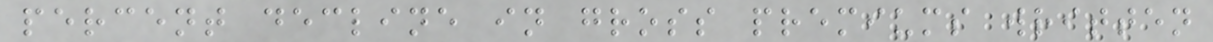percent decline in gross premiums written
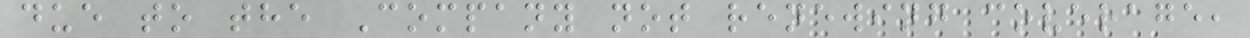due to the Company not renewing coverage,
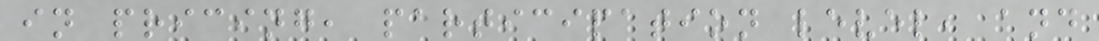in pricing, participation level, and
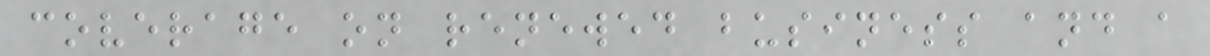coverage on renewed business and a
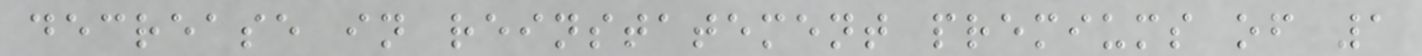decrease in reinstatement premiums of 1
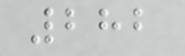282
